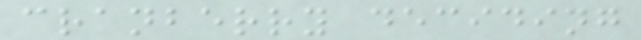cranberry deciding
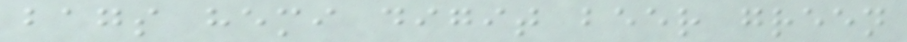bags hemi digit beer green
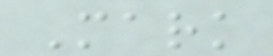Mark
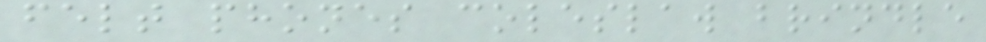felt phones coleslaw brindle
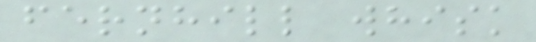fernhill whisk
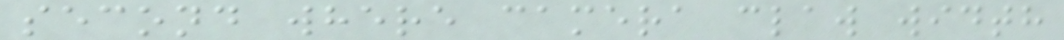second where camera claw width
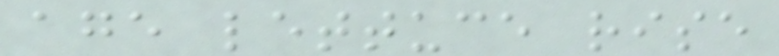age lettuce rise
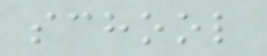school
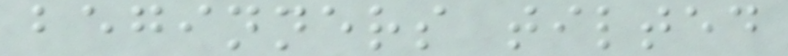beginners tilted
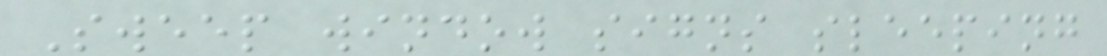Sweep window signs sleeping
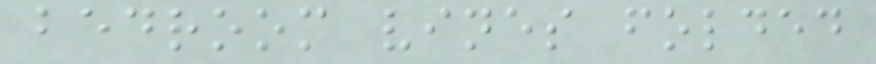bedroom vines folded
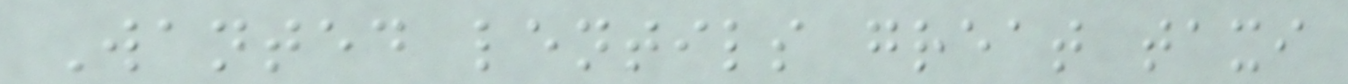Wanted lentils great taxi
